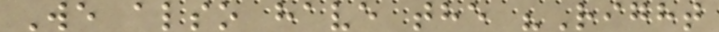We also have the "Right
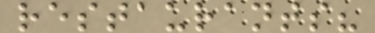restaurants?
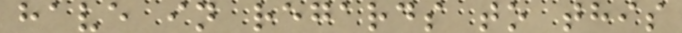have in regards to this
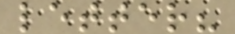letter?
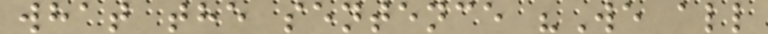what the sentence "We all
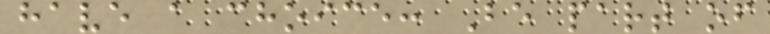have a choice: Be part of
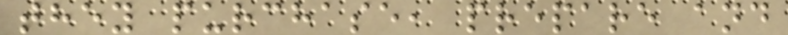they purchase, prepare and
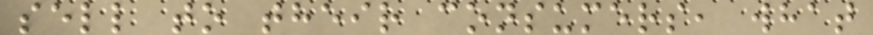sell to their consumers, what
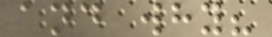and why?
